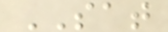SAT
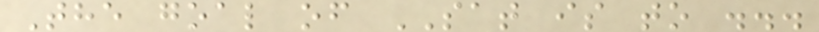The goal of SAT is to ...
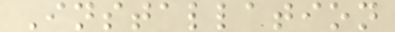Installation
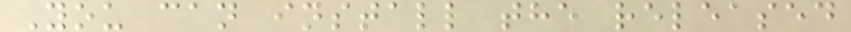You can install the released
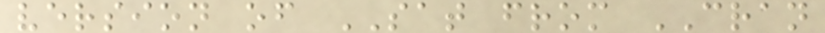version of SAT from CRAN
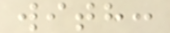with:
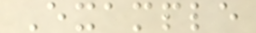Example
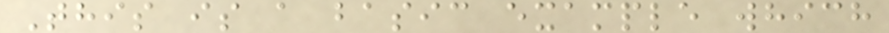This is a basic example which
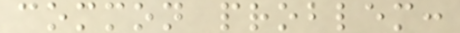common problem:
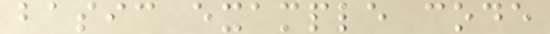basic example code
